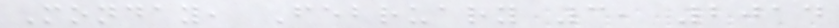Monday, February 3, 2014
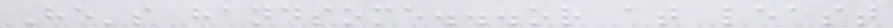He's handsome...or at least
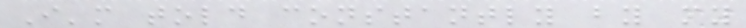I'm told constantly by my
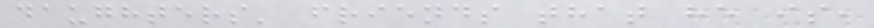daughters' friends that he is,
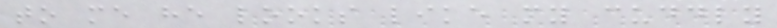to me he looks like my cuddly
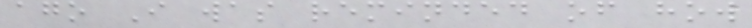ago I was reminded of how
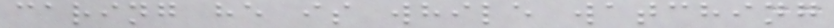caring he is while watching
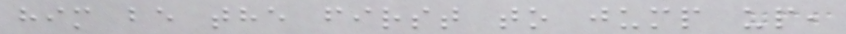him be the first to jump up,
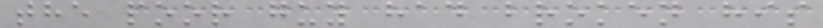the poor guy had broken his
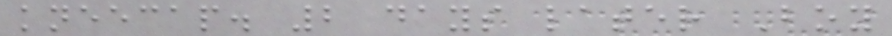kneecap. 2 days later Boy
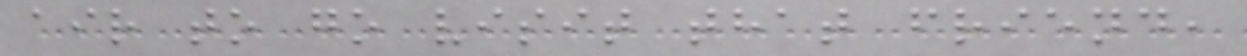air to go visit that friend,
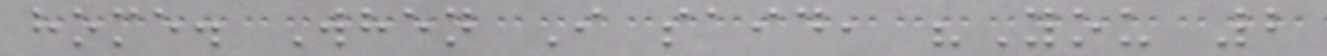home. When I said, "You 2
